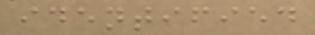identified
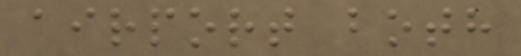airport both
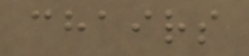chairs
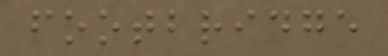footbridge
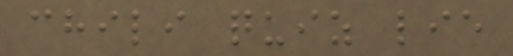chili quiz lie
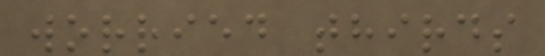worried thirds
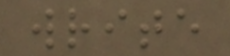write
